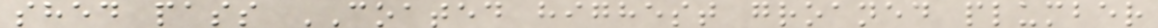shed pass COATED highest groaned plumber
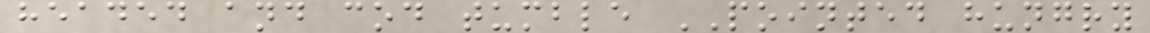headed and cod tumble POINTED hungry
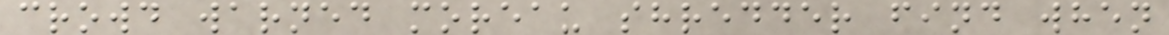crowd warned moreau shredder find when
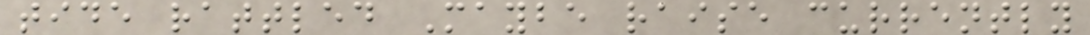tide rattled Maybe raise currently
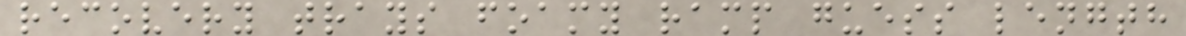recovery trays foamy ramp guess length
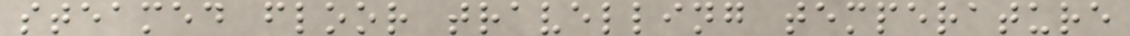steamed floor travelling temperature
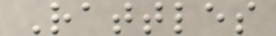Rattles
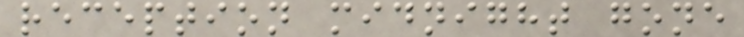reception midnight gone
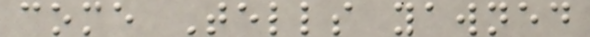come Tells yawned
